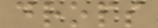drops
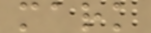mark
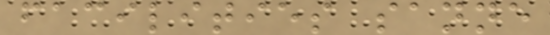facilities sanne
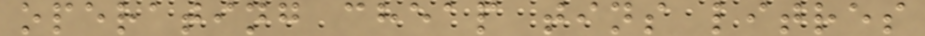operating cheap tins litres
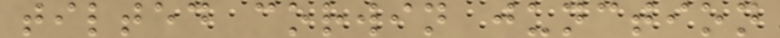tilted corwin junction
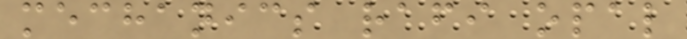mechanics rafi opal
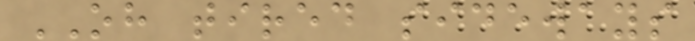OH tired sideways
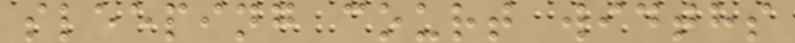sleeping court widths
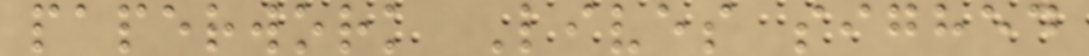paperwork Lives sighed
